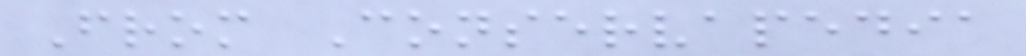From Conservapedia
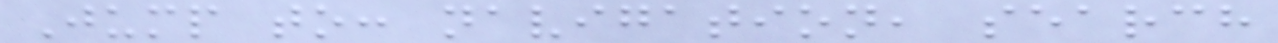Jump to: navigation, search
